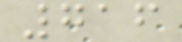716
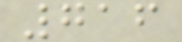716
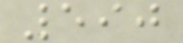590
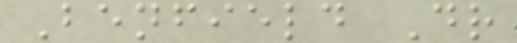Benfield Dr
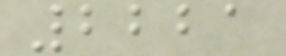2221
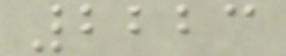2223
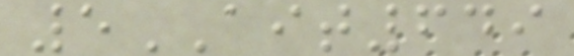5AIT649
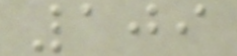109
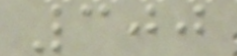300
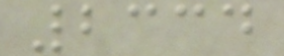2334
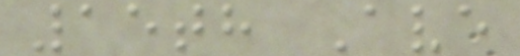15th Ave
